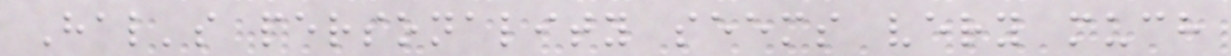Hal's personality seems very much
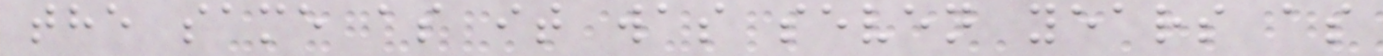the same as it was seven years as
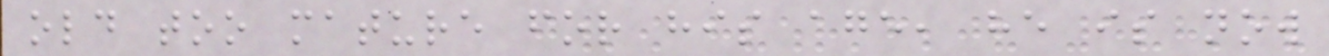old too mature for his age, he is now
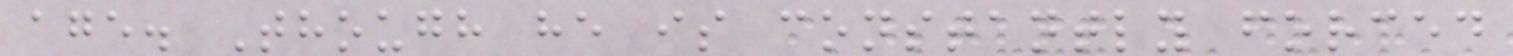age. Though he is constantly forced
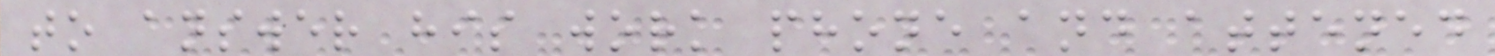to answer his work phone and attened
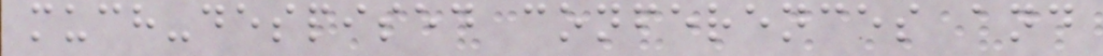much-despised conferences and
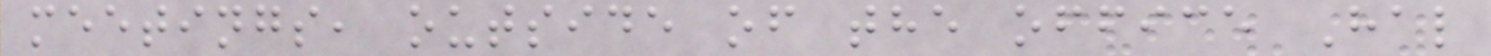meetings, outside of the office Hal
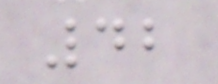42
